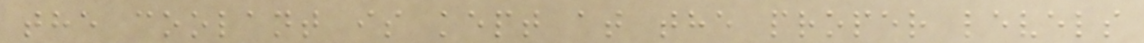the coolant is kept at the proper levels
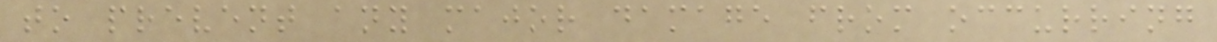to prevent any major damage from occurring
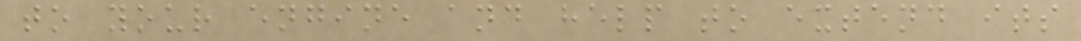to your engine and help to extend its
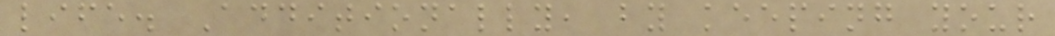life. Additionally, by keeping your
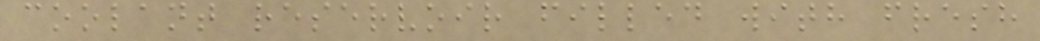coolant reservoir filled with fresh
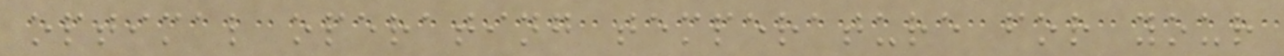optimal operating temperature for your
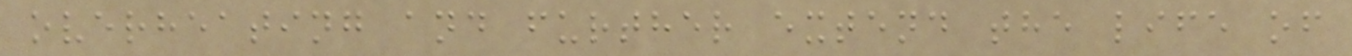overheating and further extend the life of
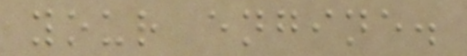your engine.
